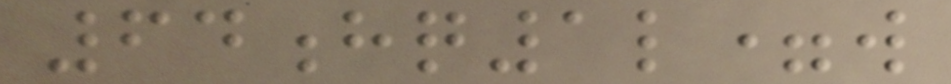64hq1l=w
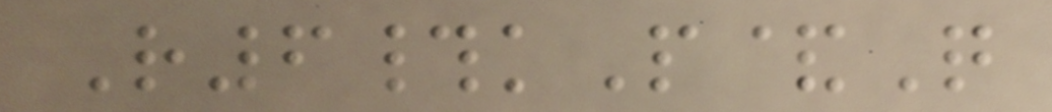R6#kP&Q
